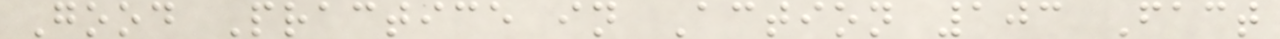Good Practice in Action 103 Fact
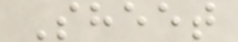Sheet
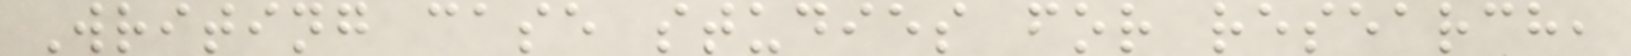Writing case studies for research,
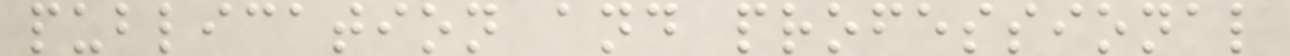publication and professional
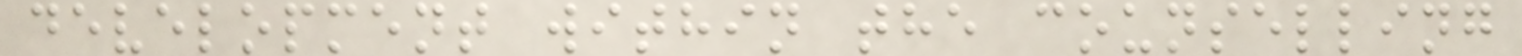development within the counselling
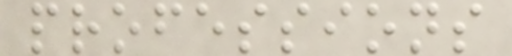professions
